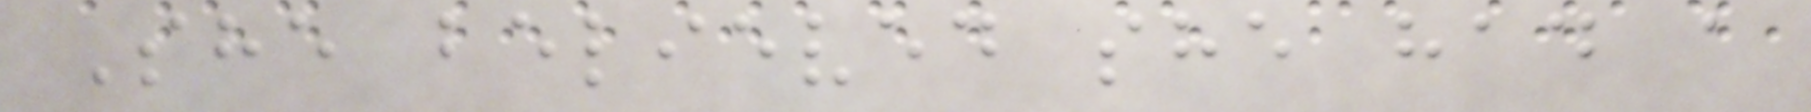She believed she had a
